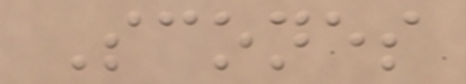Scones
